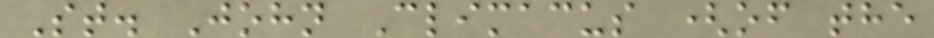St. John Climacus (of the
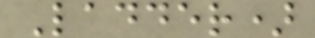Ladder)
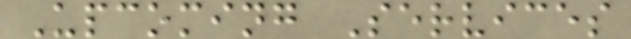Upcoming Services
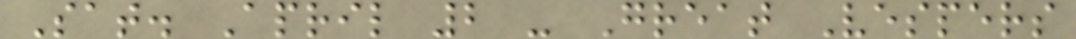Sat. April 2 - Great Vespers
